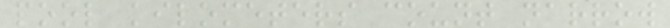pool kilometers count narrow
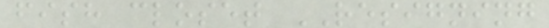fish closet RESIGNING
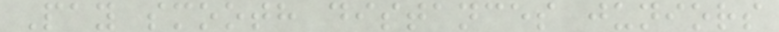Pay smooth distances juniors
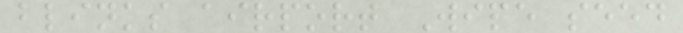blinks airport Wipe seed
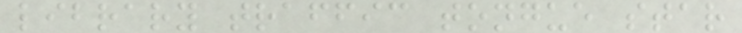library traffic tongue star
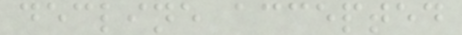decline accepted
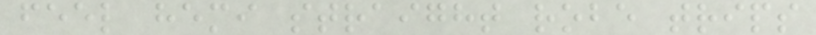feel hemi straight robe trips
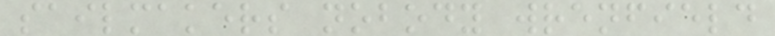sailmakers nobody wrenfield
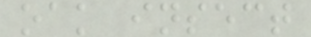oak insect
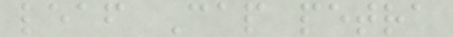leaf Cap petra
